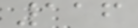116
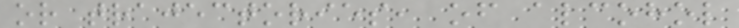or trajectories, of alcohol
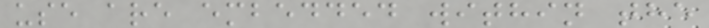use are embedded within the
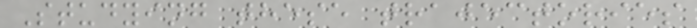Studying these trajectories
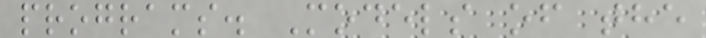programs. Models of the
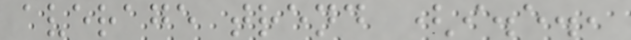average trend (i.e.,
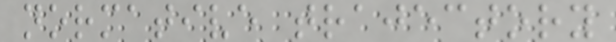normative trajectory
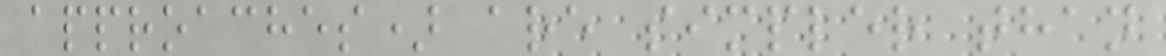approaches) are simpler than
